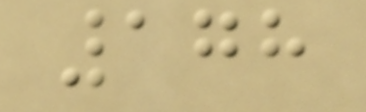178
